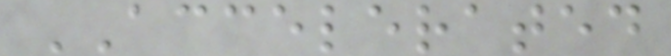ACCELERATED
